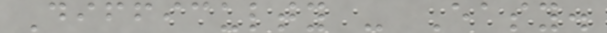Difficulty - Easy.
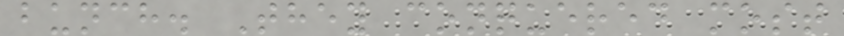bunch. They conquered most
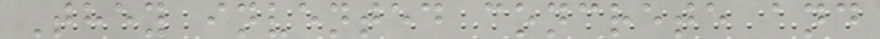They invented concrete and
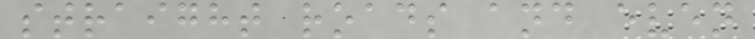straight roads and even
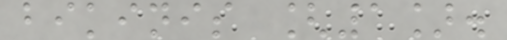bikinis [1].
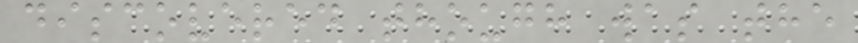discovered though was the
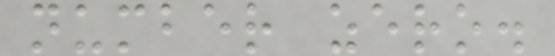number zero.
